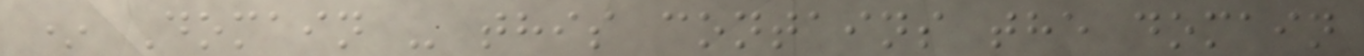* Domain - this contains the domain
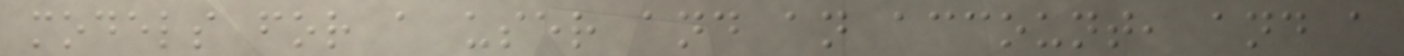models for a user and an account, and a
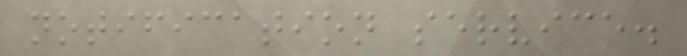notification service.
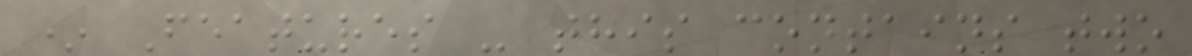* Features - this contains two
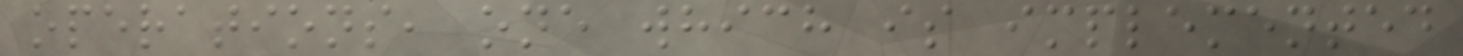operations, one which is implemented
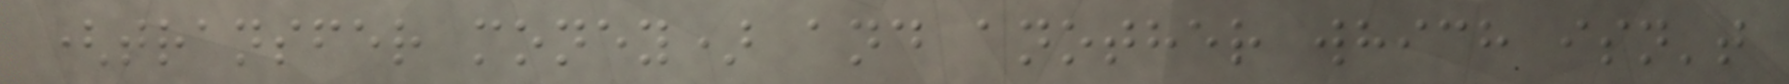(transfer money) and another which isn't
